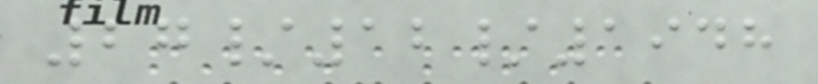27/12/1948
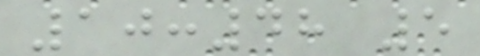10:48 5
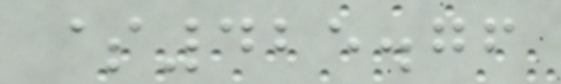$425.76
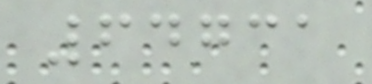64731
